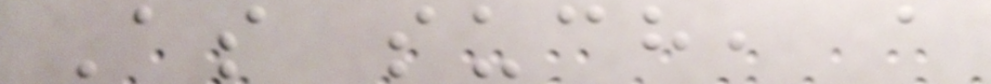As such, a
